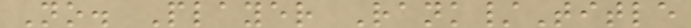No. Player Rank/Title
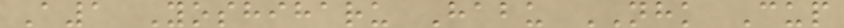A1 Yoshiharu Habu NHK Cup
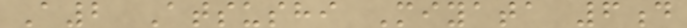A2 Atsushi Miyata 6d
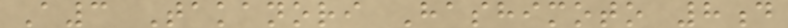A3 Takanori Hashimoto 8d
